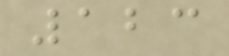123
